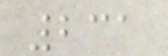231
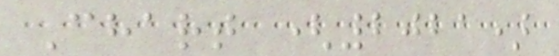Chart (2021)
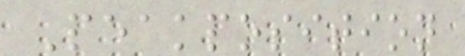Peakposition
